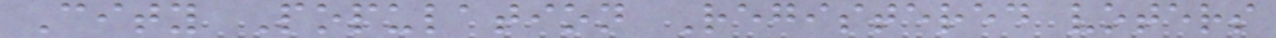City Population Registered voters
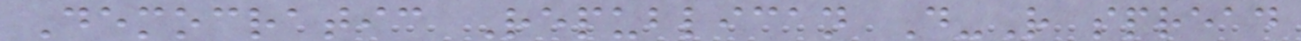Democratic Republican D-R spread
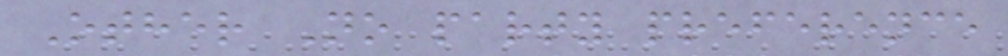Other No party preference
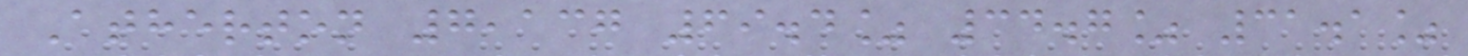Atherton 7,137 69.4% 34.7% 31.1%
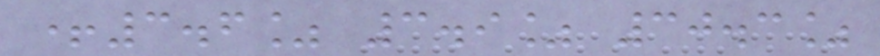+3.6% 3.9% 30.3%
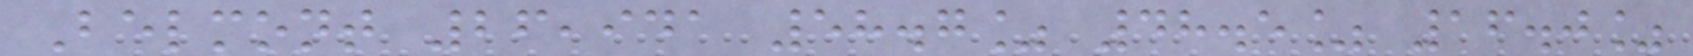Belmont 26,941 58.7% 48.5% 16.0%
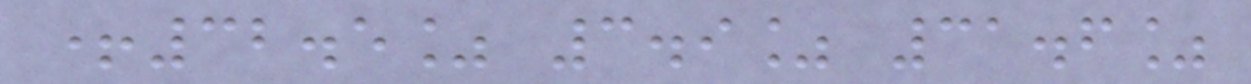+32.5% 3.9% 31.6%
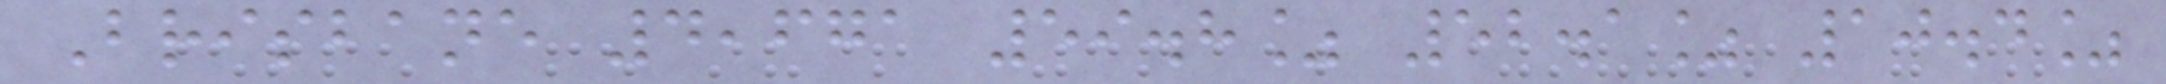Brisbane 4,671 59.8% 52.1% 10.4%
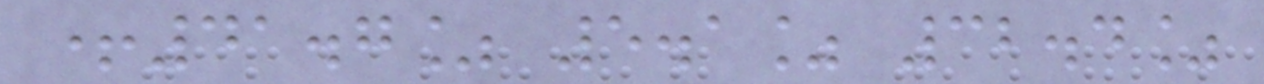+41.7% 5.1% 32.4%
